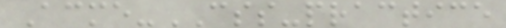Acme-CSS-practice
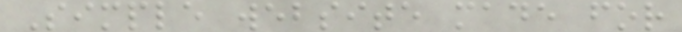Simple website made for
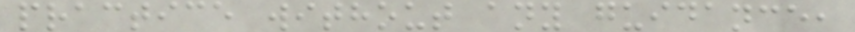practice without any guidance,
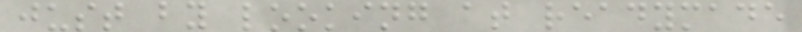just by looking at readymade
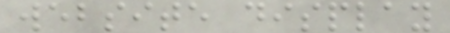website display
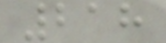218
